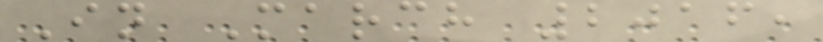In March 2016,
